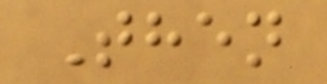Then
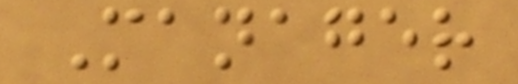Manager
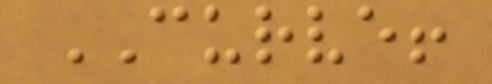CURVE!
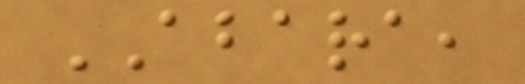ABARA,
